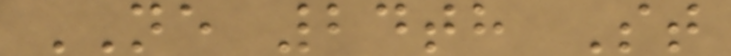NE 24th St
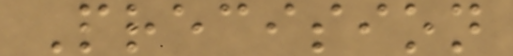Precision
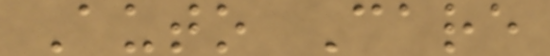Auto Care
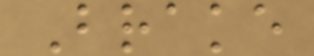Brake
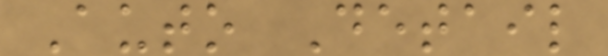Auto Detail
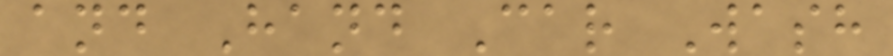and Hand Car Wash
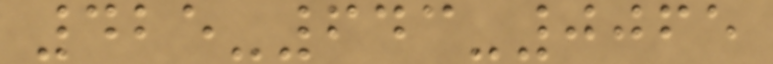425-643-0065
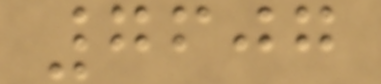7607
